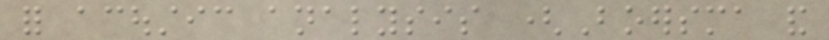for acoustic analysis (Boersma and
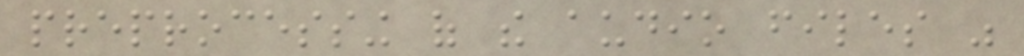preprocessing of the audio files was
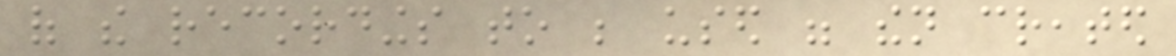of the recordings to be used were then created
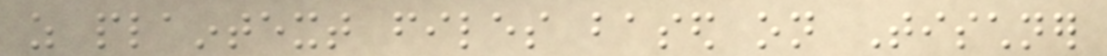as plaintext files based on Tischner
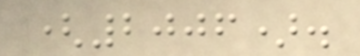(2006).
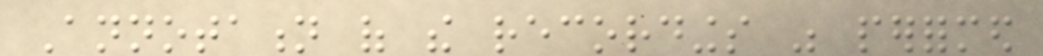Annotation of the recordings was performed
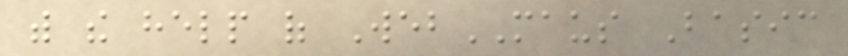with the help of WebMAUS Basic
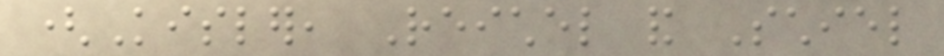(Kisler, Reichel and Schiel
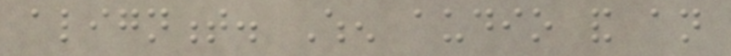alignment. When audio and an
